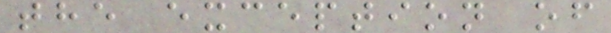the exception of
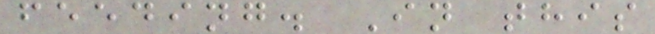feeding. In this
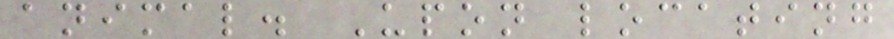animal. Upon locating
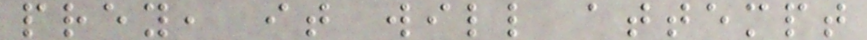prey, it will attempt
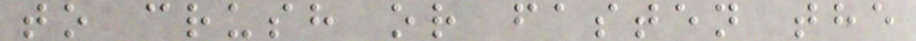to crush or fasten the
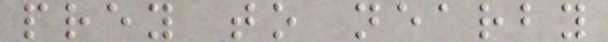prey to nearby
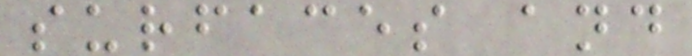surfaces and
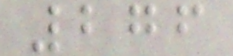276
